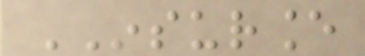INSURANCE
